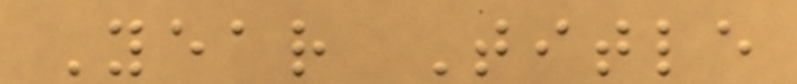Year Title
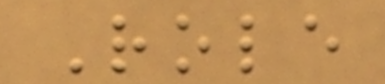Role
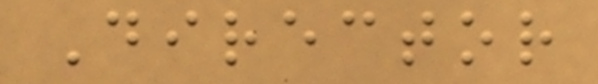Director
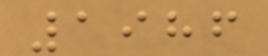1986
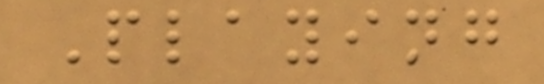Playing
